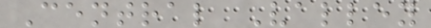Central Valley
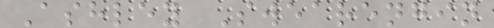Ashley Swearengin
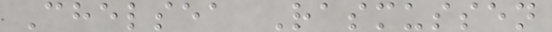Chelsea Rasmussen
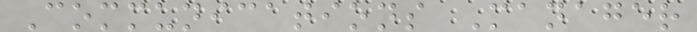Communications Manager
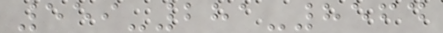559-281-8564
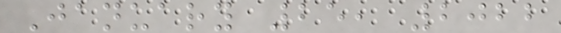January 25, 2022
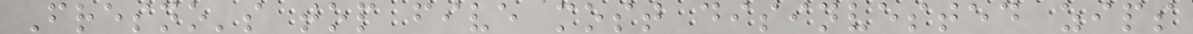Fresno's top five most disinvested zips
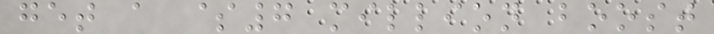get a $7 million boost
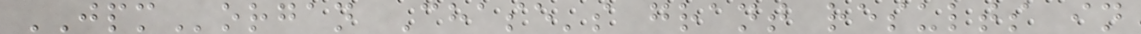JPMorgan Chase's grant results in
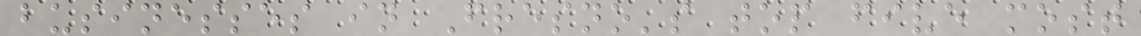businesses in Fresno's top five most
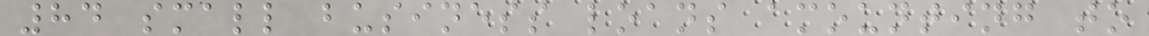84 small business loans amounting to
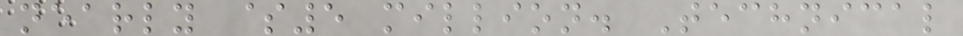nearly $5 million. Technical
